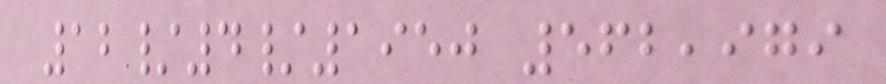12/4/1950 562,979
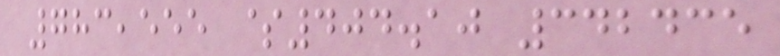783,555 $404.10 342435
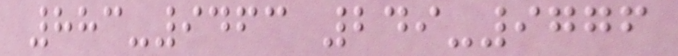883-9463 249-9776
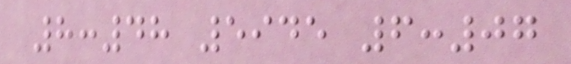8:48 5945 6:07
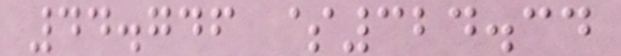44.746 $324.34
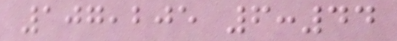107,205 6:44
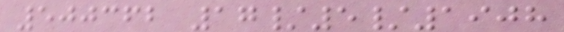500362 17/5/1908
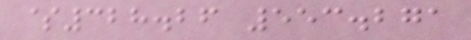$328.26 553.271
